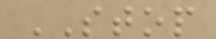STOP
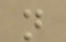n
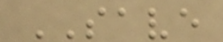SAVE
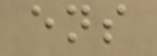ens
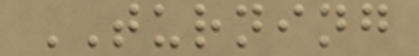TURNING
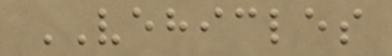VEHICLES
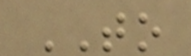TO
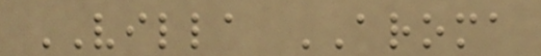VILLA AROMA
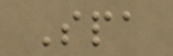Spa
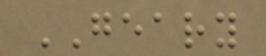GEARY
